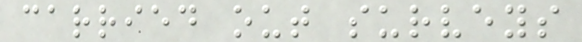carried out surveys
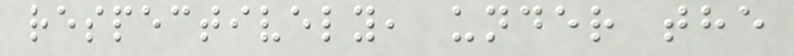respectively, under the
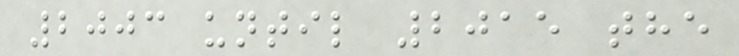2003 until 2015 the
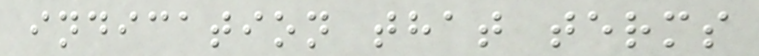indication that terms
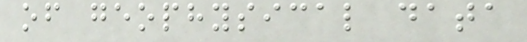of geophysical data
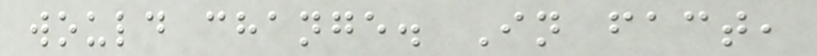would change. In fact,
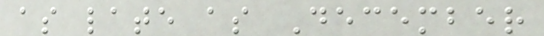as late as December
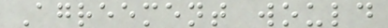Agreement would
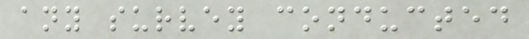any survey conducted
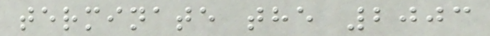terminate the 2003
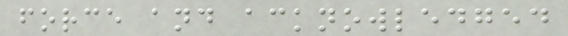force and acknowledged
